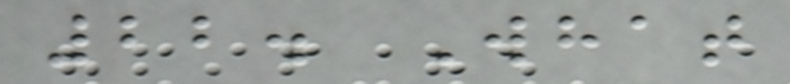22. What
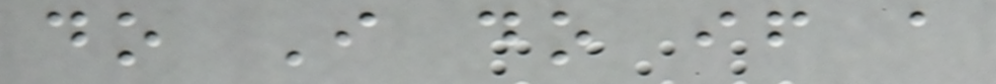do I do if a
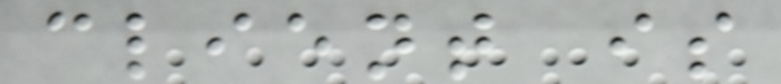client is
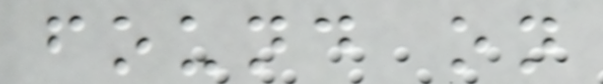found on
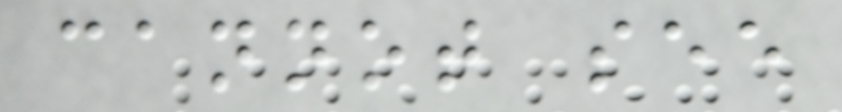cannot see
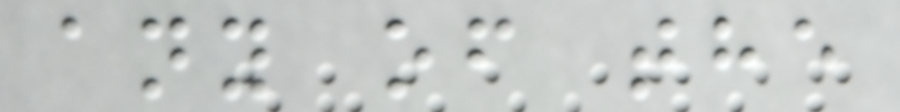any of the
